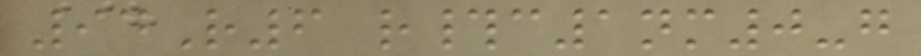94R6 r#c1nm0-g
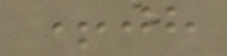+jh
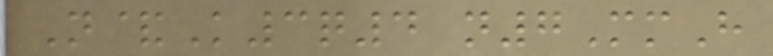N&K3q4 n7MmH
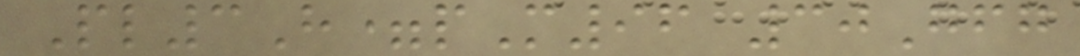Pl3H=pM96 30Gfg
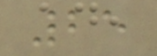25
